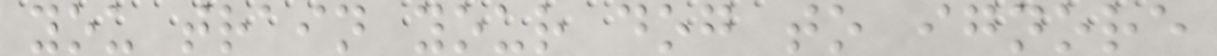you train your dog to ignore
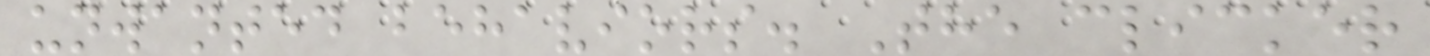unwanted behaviors. The clicker
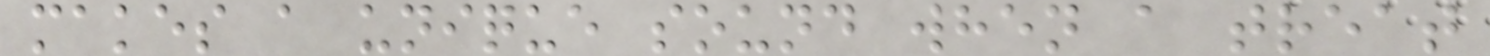makes a unique sound when a treat
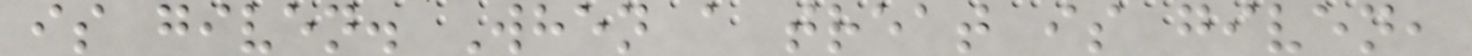is given. When a treat is given,
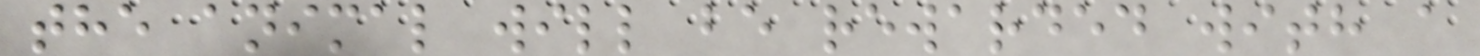the animal will be rewarded with a
